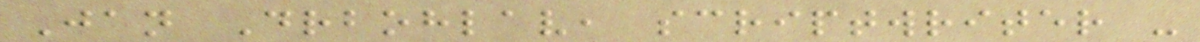Jan Drbohlav, scriptwriter -
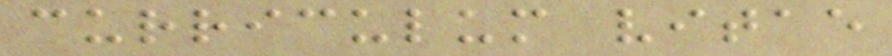curriculum vitae
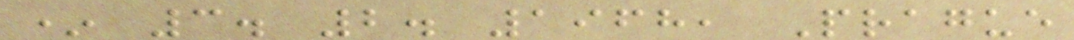* 3. 2. 1968, Prague
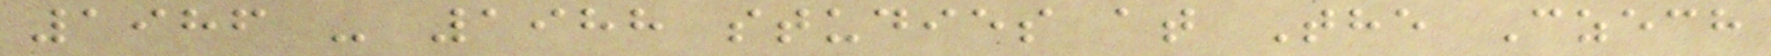1986 - 1988 studies at The Czech
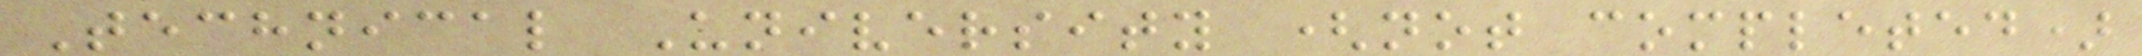Technical University (not completed)
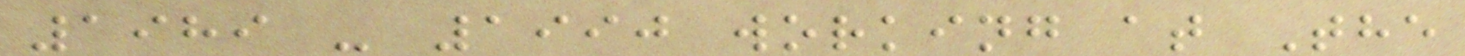1989 - 1990 working at The
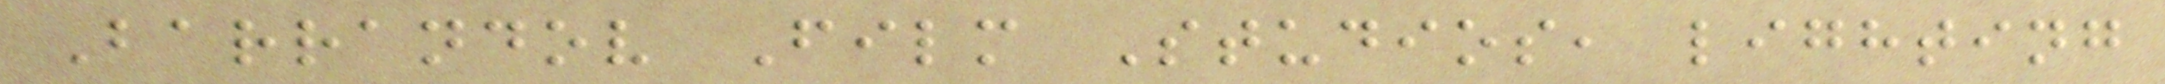Barrandov Film Studios, lighting
